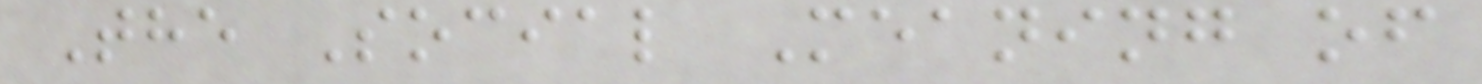The Social Meaning of
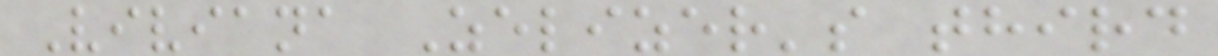Viviana Zelizer's third
